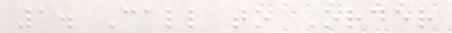1. Call to Order
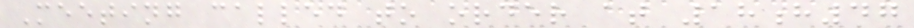Meeting called to order at 18h47
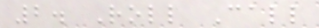2. Roll Call
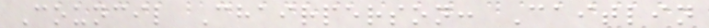Council Chairperson: Caitlin
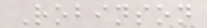Robinson
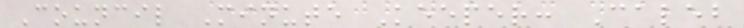Council Minute Keeper: Caleb
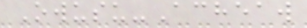Owusu-Acheaw
